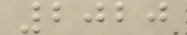2020
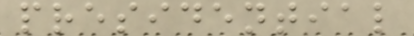presidential
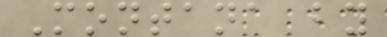Montana by
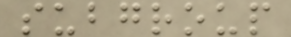subgroup
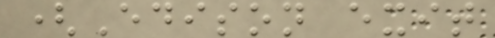(Edison exit
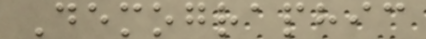Demographic
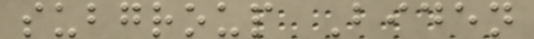subgroup Biden
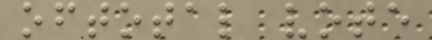oftotal vote
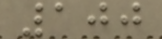100
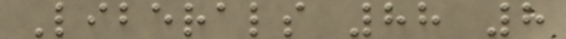Liberals 88 8
